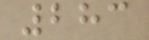283
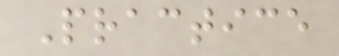Practice
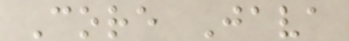Core Java
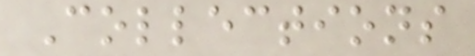Collections
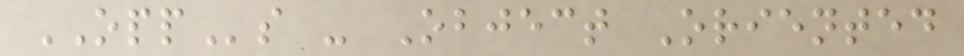OPPs - Object Oriented
